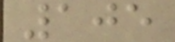105
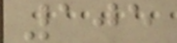105
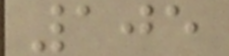105
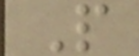P
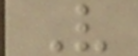V
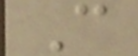C
